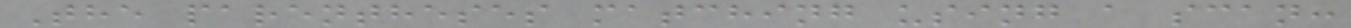The parentheses matching using a scan:
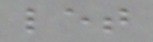let
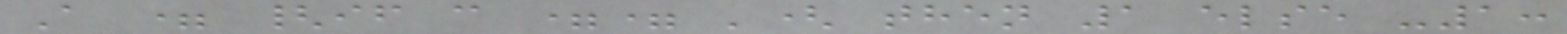A = {if c == '( then 1 else -1:
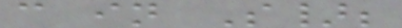c in S};
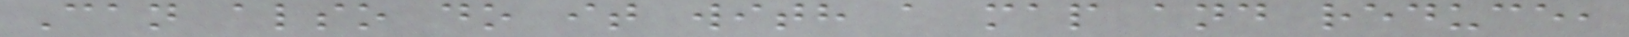Can also do it with a map and reduce,
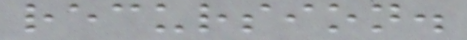recursion.
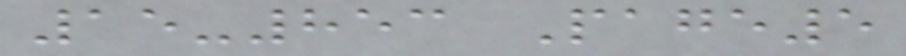15-853 Page5
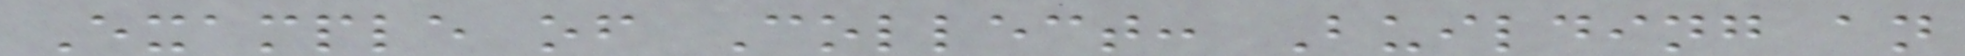Example of Collect: Building an
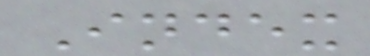Index
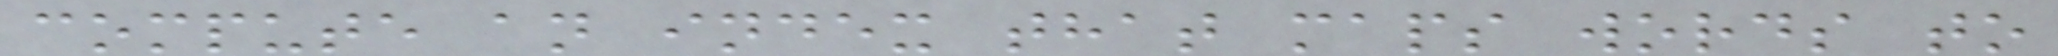compute an index that maps words to
